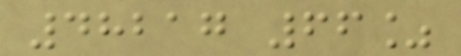48217 66%
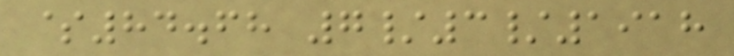$84.68 7/3/1918
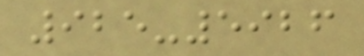925-5926
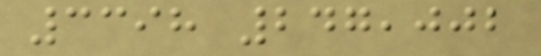3398 247,002
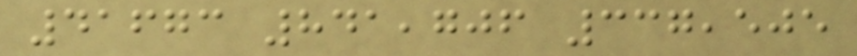41673 841,706 337,505
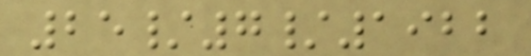25/7/1922
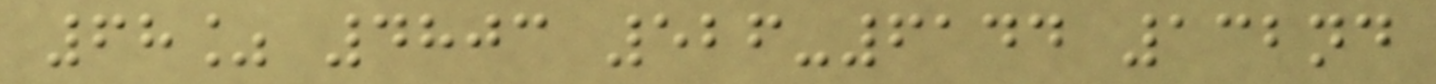68% 4803 526-6144 132nd
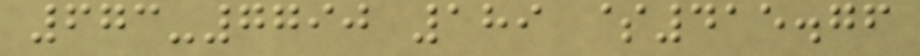673-7790 189 $415.76
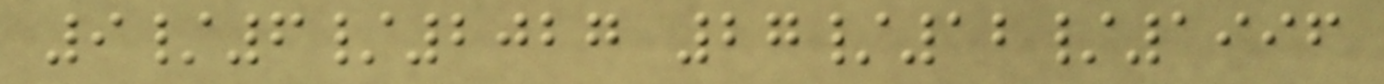9/6/2027 27/12/1996
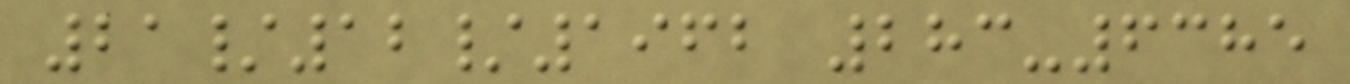21/12/1962 283-6385
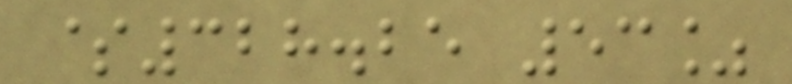$328.25 53%
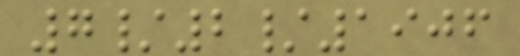7/2/1906
